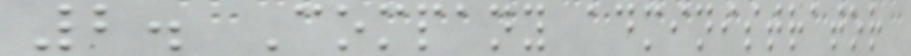2. Company administrator
